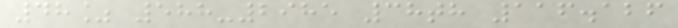48% 588-2985 38th 116.126
